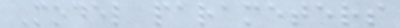Model parameters
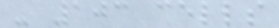- 103 cells
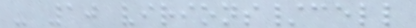- 10 virions/cell
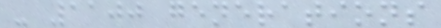- 1100 generations
